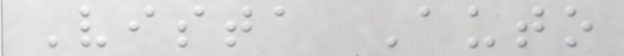Vista Auto
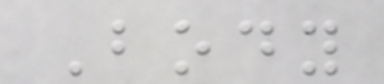Body
